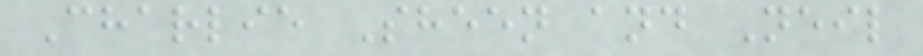Charlie Sheen and Neil
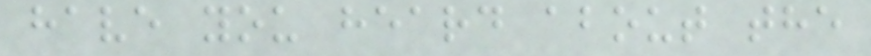have you heard about the
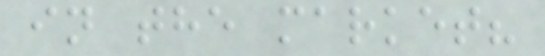in the market?
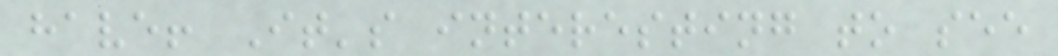have! It's interesting to see
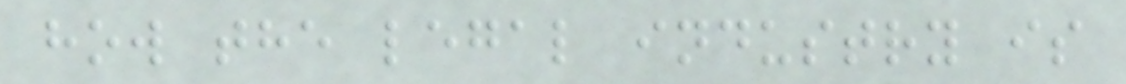how the legal industry is
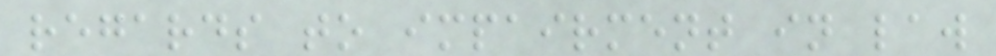regards to impairment in law
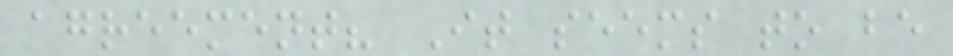agreement? It seems to be
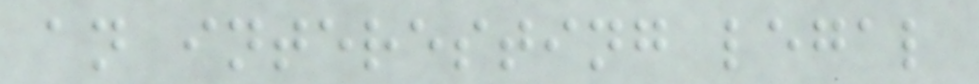an interesting legal
